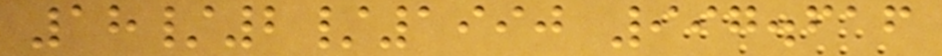18/2/1990 997.616
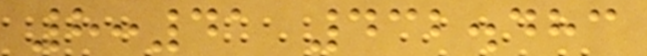8:41 432.483
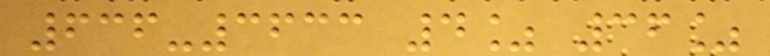636-3633 4% 36%
